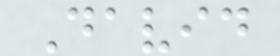David
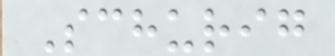Schurig
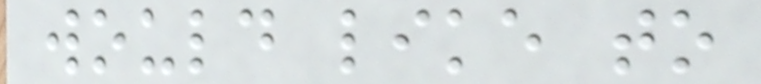would like to
